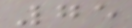75
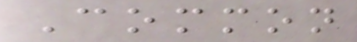Common
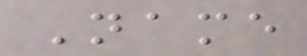Name
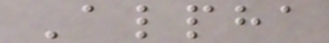Alpha
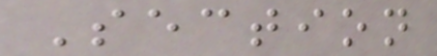Section
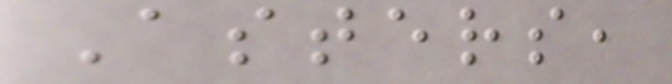Asters,
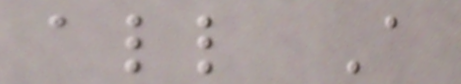all A
